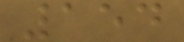154
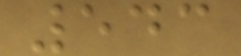543
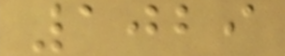1029
